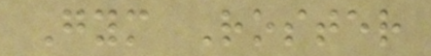Gym Roster
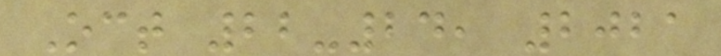Oct 22-24, 2021
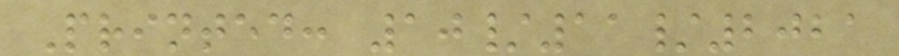Printed: 10/11/2021
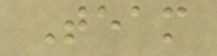Team
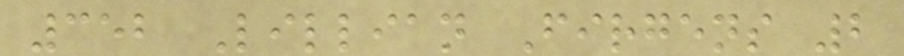352 Lillian Firgens 2
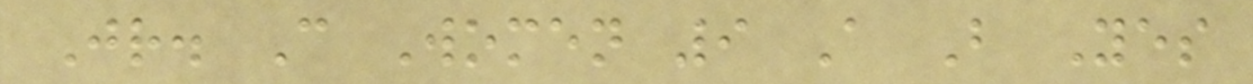Jr. C Women 9 A B Yes
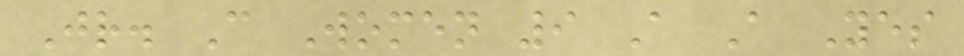Jr. C Women 9 A A Yes
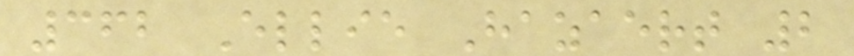362 Ellie Hazaert 2
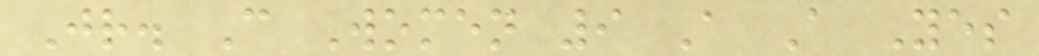Jr. C Women 9 A A Yes
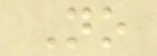No
